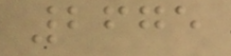2675
